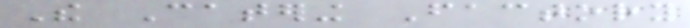The Catering Factory
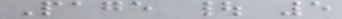Page | 5
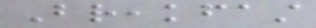Breakfast
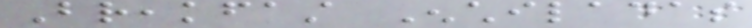Breakfast Enchiladas
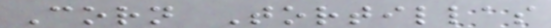Corn Tortillas
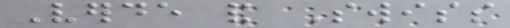Verde and Swiss
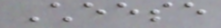Cheese
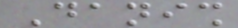Danish
